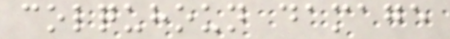colquhoun damage
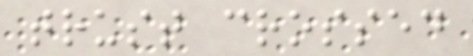trust crossed
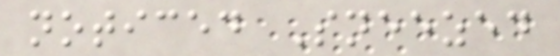noticed Sneezed
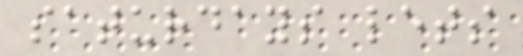saturdays lets
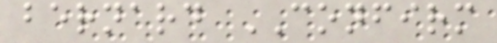bernard CONFIRM
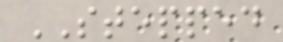STEPPED
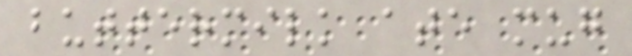buttermilk ate mug
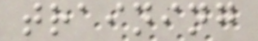training
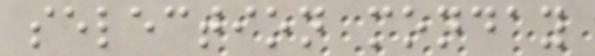selection monday
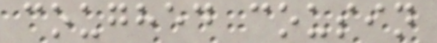coughed cousin
